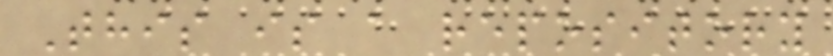This is a repository
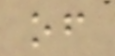of
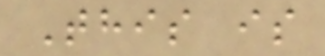This is
